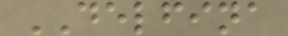DELFINA
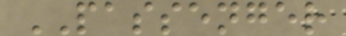PASSENGER
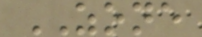ZONE
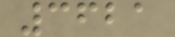3621
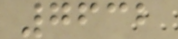7632
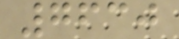7630
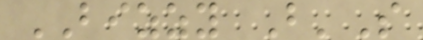BIZZY B'S
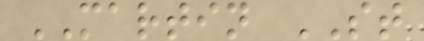MARTIN ST
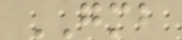GMB
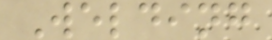Welding
